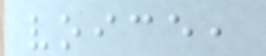voice,
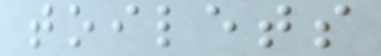toilets
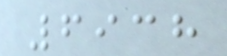6938
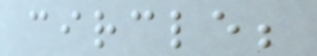circle;
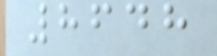8648
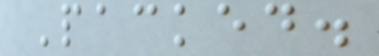Packed.
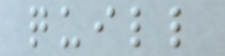quill
